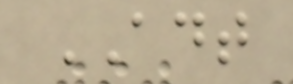ADT
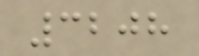3208
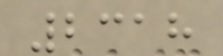2318
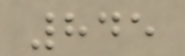845
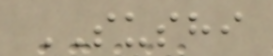SUSHI
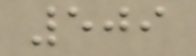509
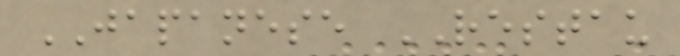JAPANESE RESTAU
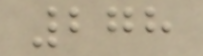278
